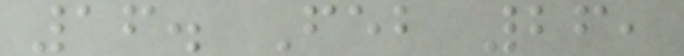16. Feb 26,
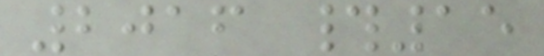2016 #15
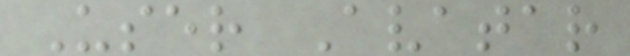User Avatar
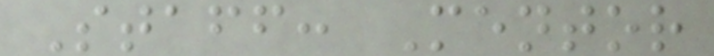Staff: Mentor
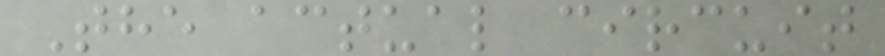The actual circuit
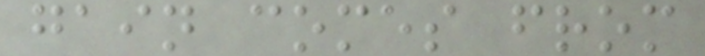gain comes from
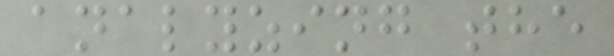analyzing the
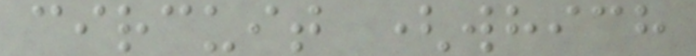circuit (which
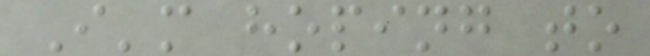I'm hoping to
